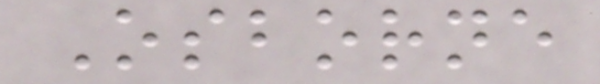Osborne
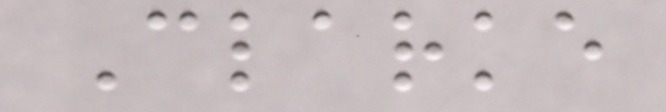Clarke
